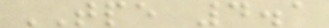TPE 4.1
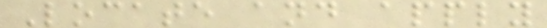Locate and apply
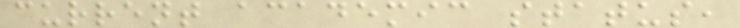current academic status,
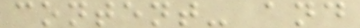content- and
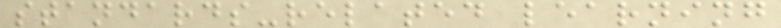standards-related learning
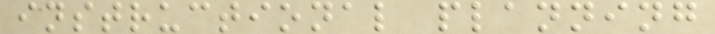instructional planning
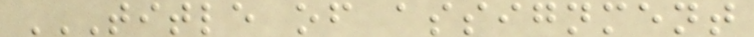TITLE OF ASSIGNMENT
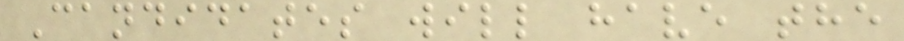Candidates will have the
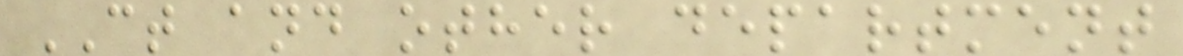CT and other department
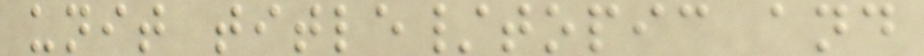unit title/topic and
